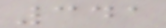341
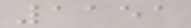1151
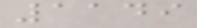1149
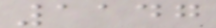1147
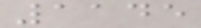1145
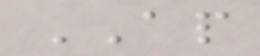AP
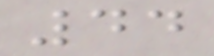44
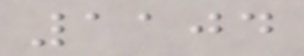1104
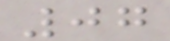07
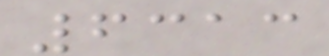6313
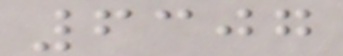6307
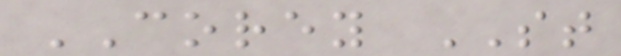COREY ST
